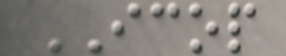ICOP
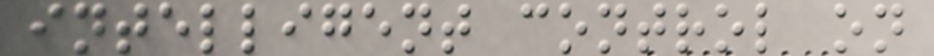intelligent control on
